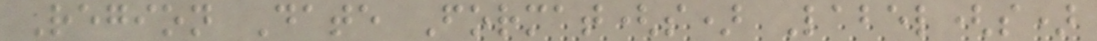Region Date Format(s) Label(s)
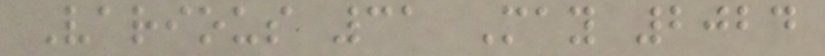Various 31 May 2024
